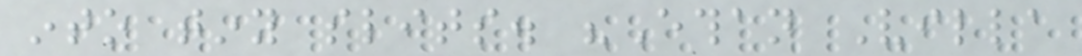into tiny slits. "Ethan Villa
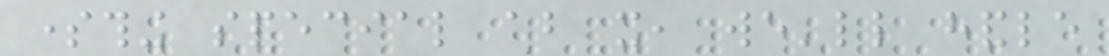something special about it, we'll handle
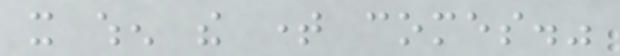it when the time comes."
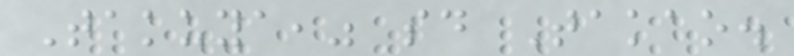Takuya," said Takao.
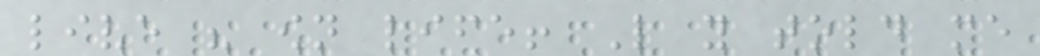live his own life! Like you told me
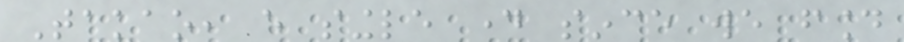Takao, every single day since we found
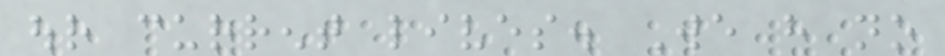our current lives. We have no
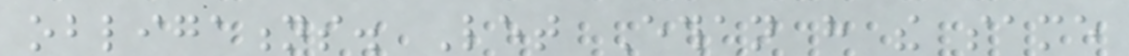obligations. Let Ethan have the same
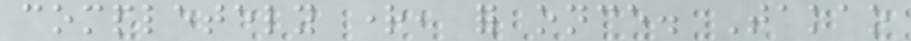completely right, for once. Takao
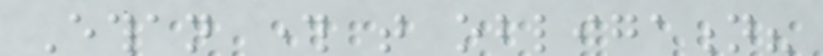Ethan through that obligation?
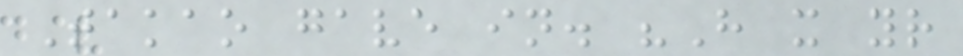Takao gave in. "Have it your
